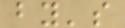by's
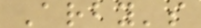Arby's
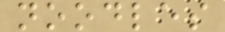noodles
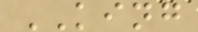KING
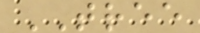TREE
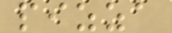pizza
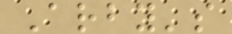Arby's
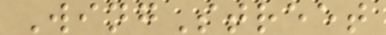WingStreet
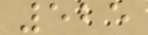525
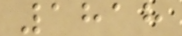1818
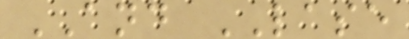AND LASE
